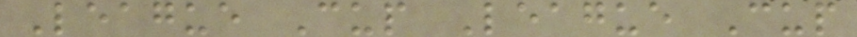League Cup League Cup
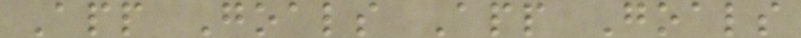App Goals App Goals
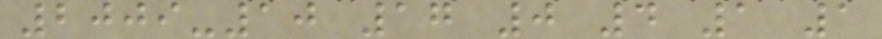2009-10 17 0 4 1 1
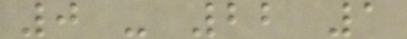0 - 22 1
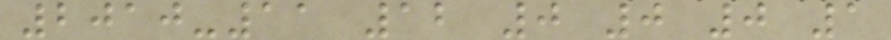2010-11 12 0 0 0 1
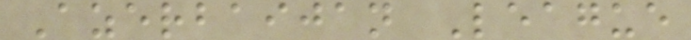Azerbaijan League
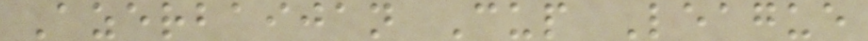Azerbaijan Cup League
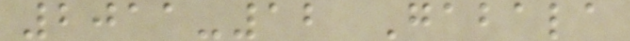2011-12 Gabala
